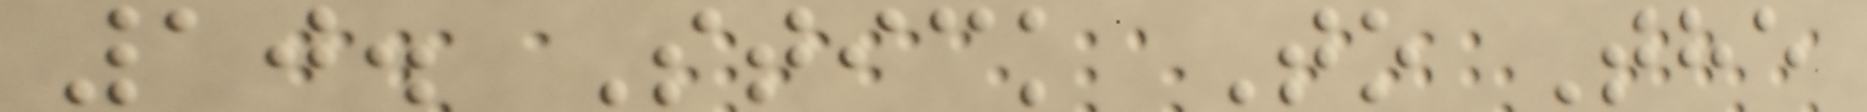10. Stick To The
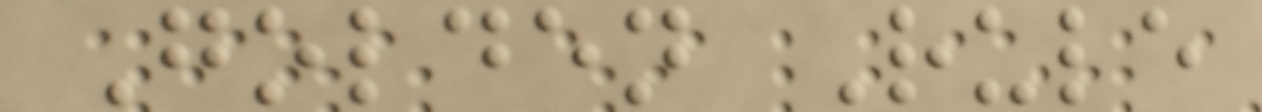Golden Rule
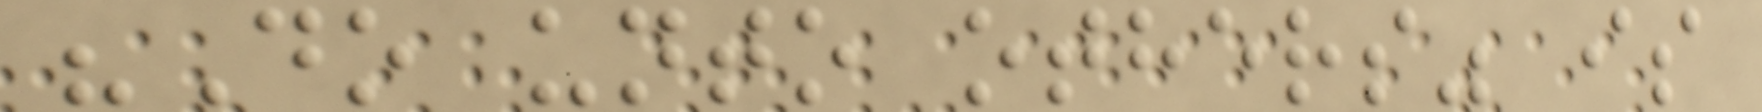"Do unto others" is
